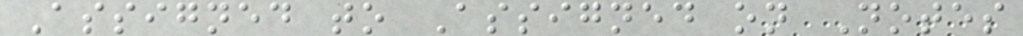Assigned to Assigned on Notes
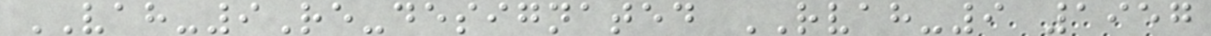VAH-9Re-designated RVAH-9 1957
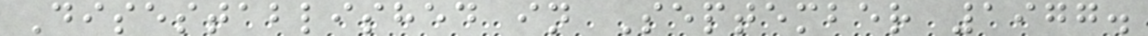Disestablished in September 1977.
